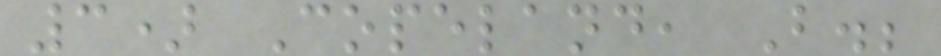3) Copeland, B.;
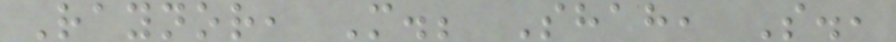Raynor, M.; Shah, S.,
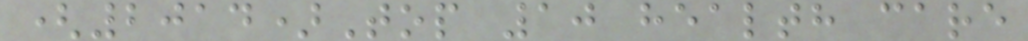(2014)Top 10 health care
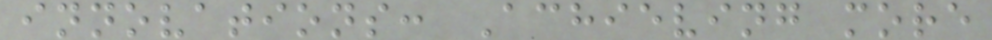innovations: Achieving more
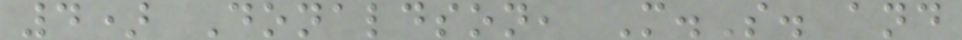4) Donaldson, M.S. and
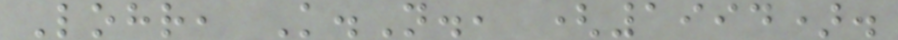Lohr, K.N., (1994).
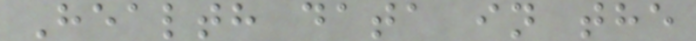Health data in the
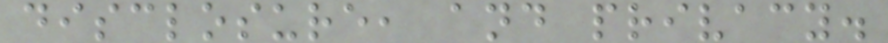disclosure, and privacy.
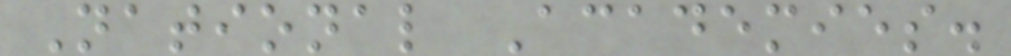National Academies.
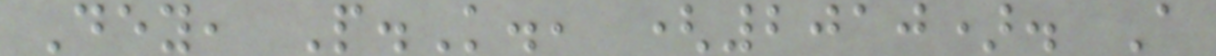Dey, P.K., (2010). A
